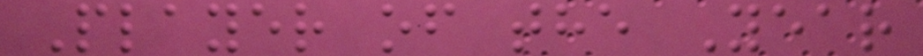Player of the Year
